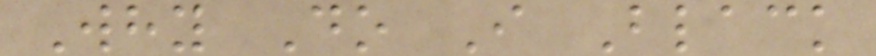Why Do I Black
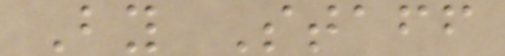By Staff
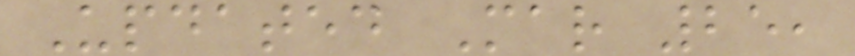Updated Mar 25,
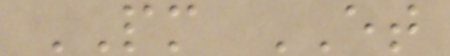PM ET
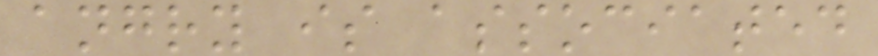angry is associated
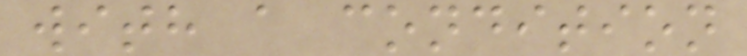with a condition
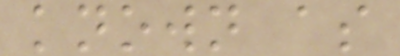known as
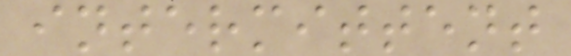intermittent
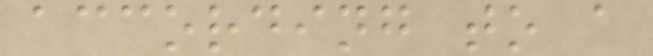according to a
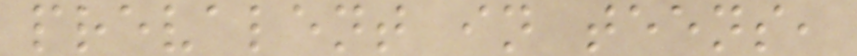prevalent in teens,
